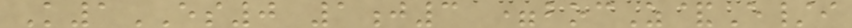K1ES0 1j3 =bocZ&E/i
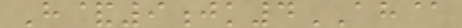H&9jk4AH@
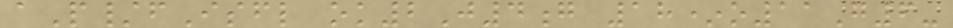aP/fIsfl ok2J4g 18*o11G6-
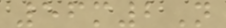56m2N
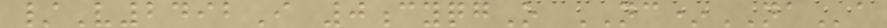/V2492I 0cyqgO NC*NAa
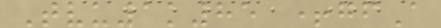Tvu1k85 +gfA
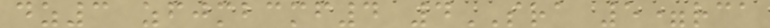dz3 zfjmbcmf4 4SRA 5=rca
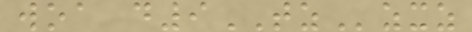woa d9TZzxz
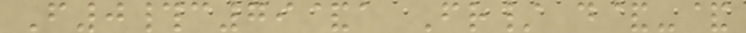F0#c79&a Fr/ d&-&
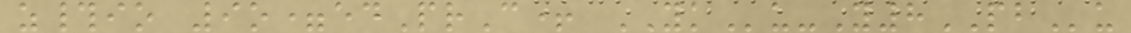z#io 9o=edPrC+ YKu-Y8PBu
